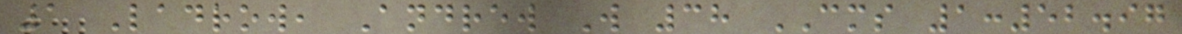1 Ladrow, Andrew W 38 CMS 1:52.97
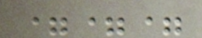===
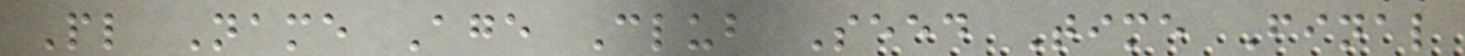Pl Name Age Club Seed Time Final
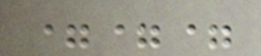===
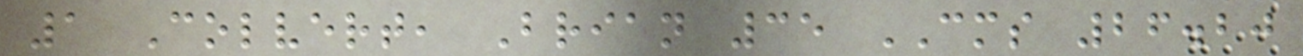1 Colvert, Brian 35 CMS 26.20
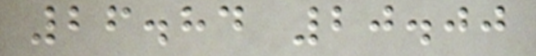26.84 20.00
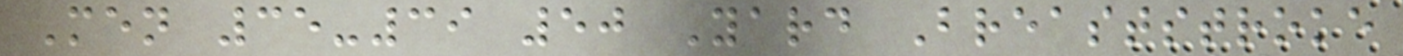Men 35-39 50 Yard Breaststroke
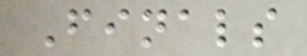Finals
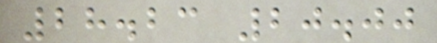28.23 20.00
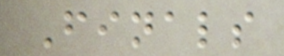Finals
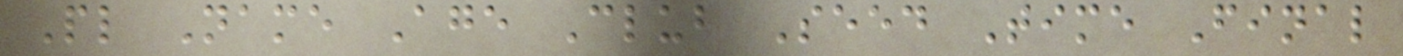Pl Name Age Club Seed Time Final
